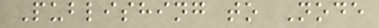Publishing to Node
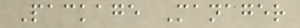Package Manager
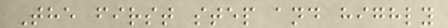The first step and highly
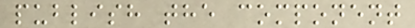publish the component
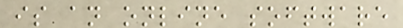is an online software
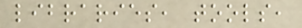libraries, tools,
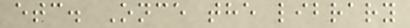etc. Once the library
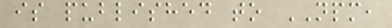is published to NPM,
